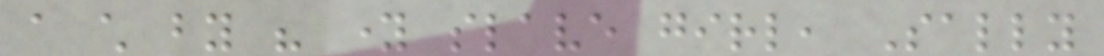a child by his young slave girl, Sally
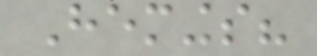Hemings?
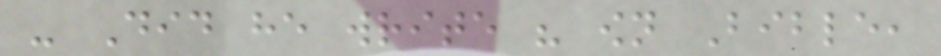- Did he write his own Bible,
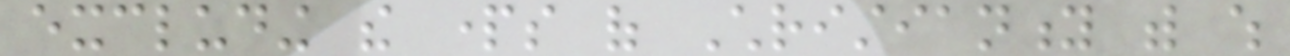excluding the parts of Christianity with which
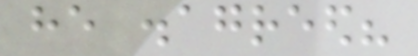he disagreed?
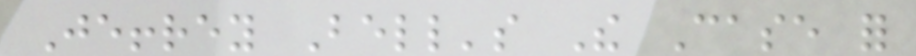Jeffrey Bell's The Case for
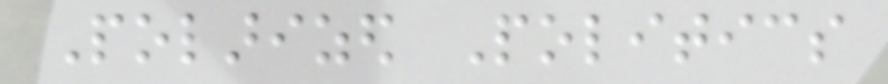Polarized Politics
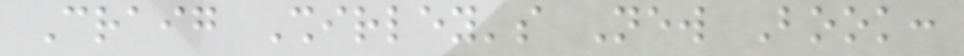Craig Shirley's New Book:
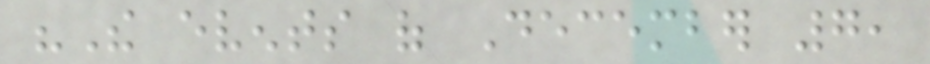"The events of December 7,
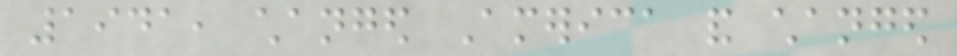1941, changed America and changed
